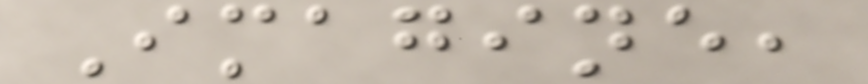Imagine,
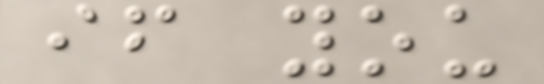if you
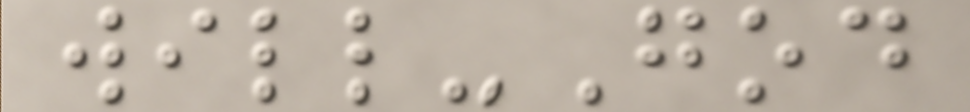will-God
